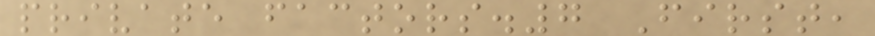private factors.7 First,
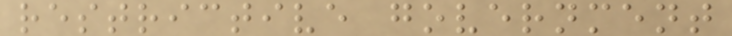restrictive government
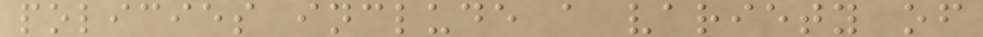policies include a variety of
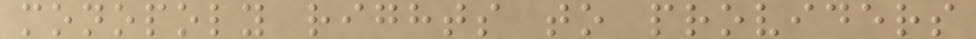monopoly rights to providers
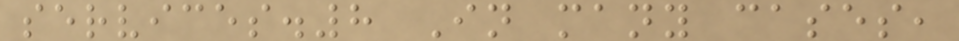services.8 In many cases,
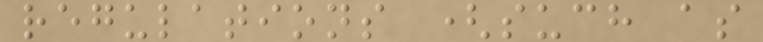regulations (such as
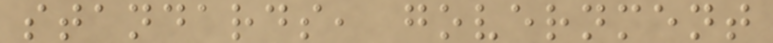standards, government
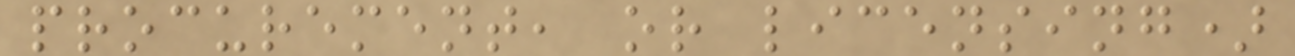procurement, or licensing)
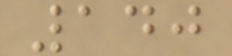140
